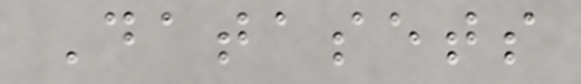Datasets
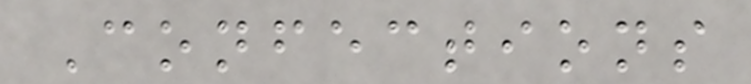Confections
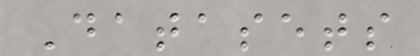Datasets
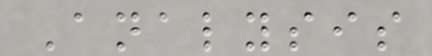Analysis
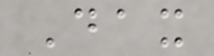Dax
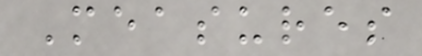Measures
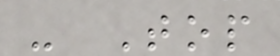- Top
